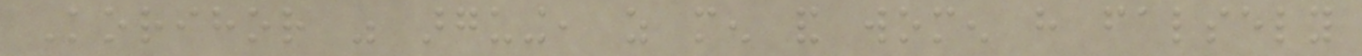Korihor was arguing, as men and women have falsely
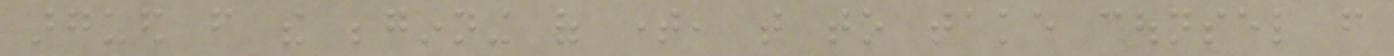argued from the beginning of time, that to take counsel from
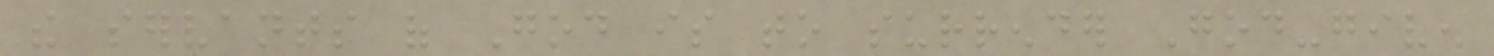the servants of God is to surrender God-given
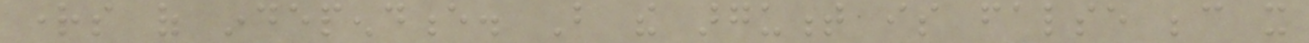rights of independence. But the argument is false because it
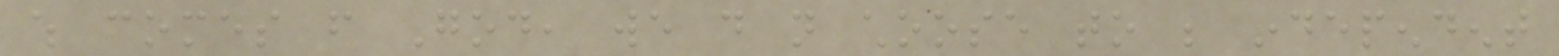which comes from God, we do not choose to be independent
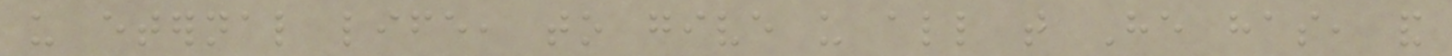us eternal life, to give us all that He has, and
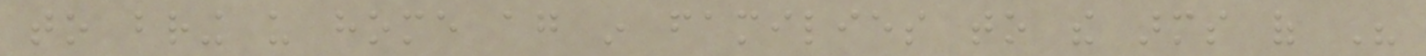to bring us home again in families to the arms of His
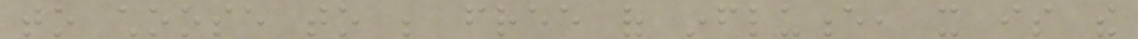to choose to be free of influence, it is the
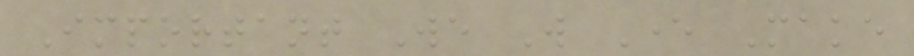Important We Will Ever Make
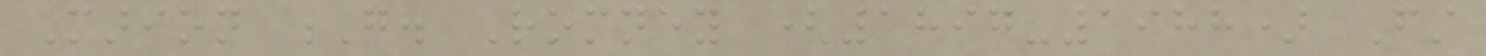Marion G. Romney (1897-1988) First
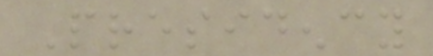Presidency
